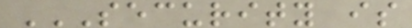SECURITY IS
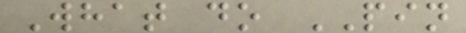What do PIN
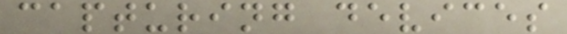capturing devices
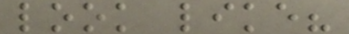look like?
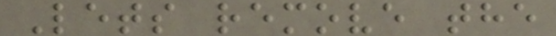Lets remove the
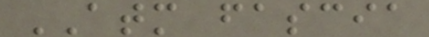ATM fascia
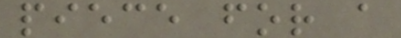piece for a
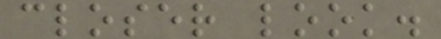closer look.
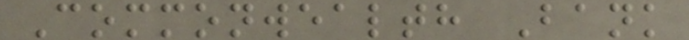Commonwealth Bank
